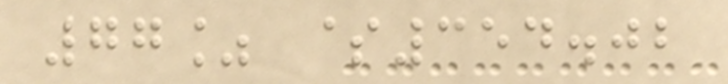77% $354.02
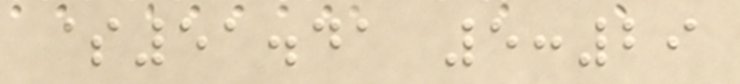$51.41 5:29
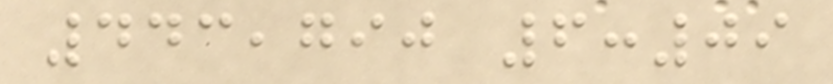443,790 6:09
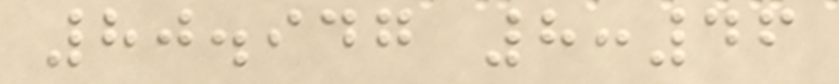80.947 8:46
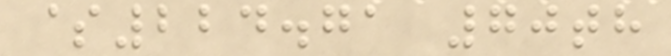$224.71 70th
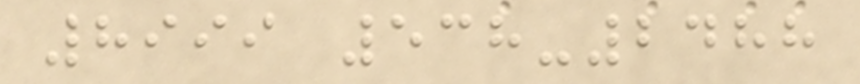8999 538-2488
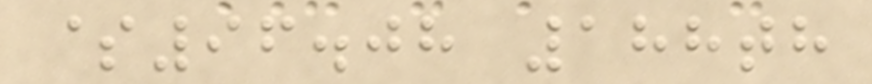$96.08 188th
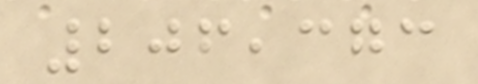206,373
